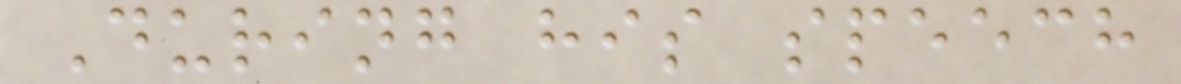During his speech
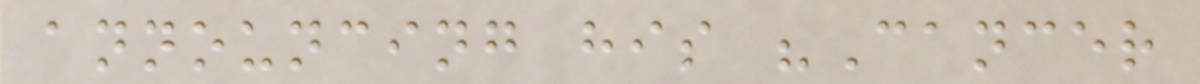announcing his "Cancer
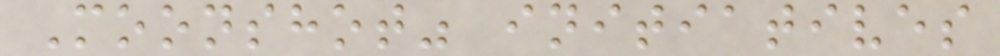Moonshot" initiatives
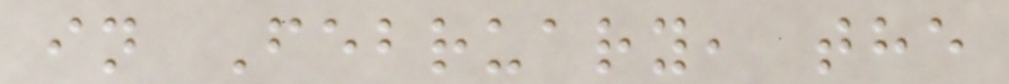in February, the
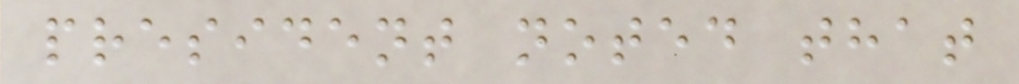president noted that
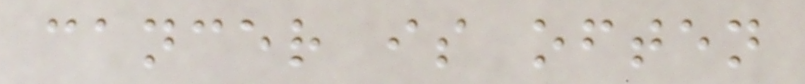cancer is often
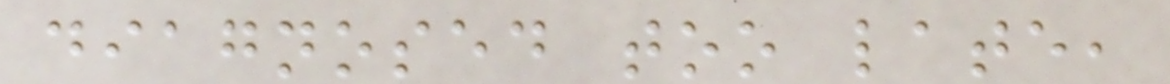diagnosed too late,
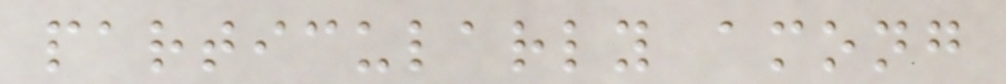particularly among
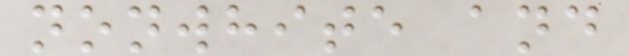nonwhite and
